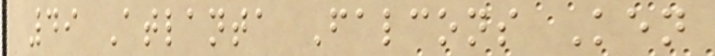49 Atlanta Falcons Ken
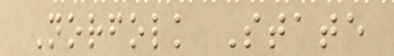Norfolk State
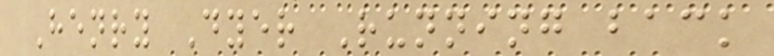Henry Dyer Running back
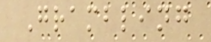Grambling
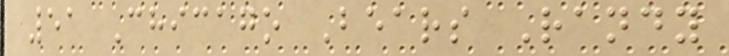51 Chicago Bears Randy
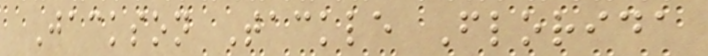Jackson Tackle Florida
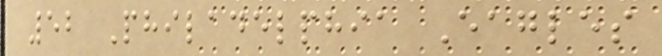52 Philadelphia Eagles
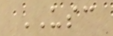USC
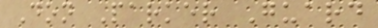Don Parker Guard
